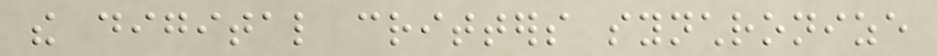the digital critters synchronize
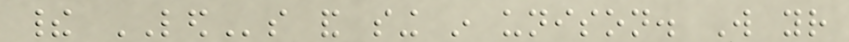their LEDs and sing in unison. Will your
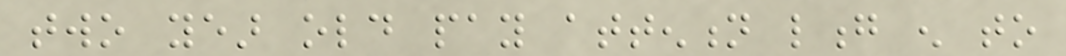two year old pay attention long enough to
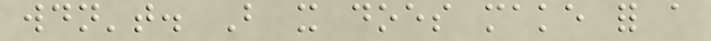wouldn't. But it does make for a
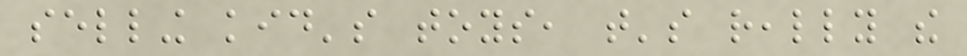selling kid's toys, that's really the
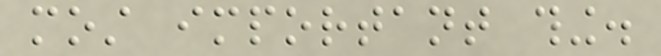most important thing.
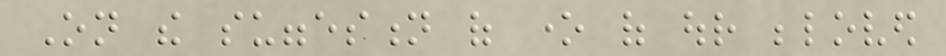On the suggestion of one of our beloved
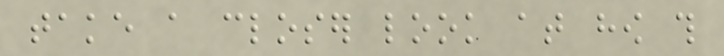take a closer look at how this
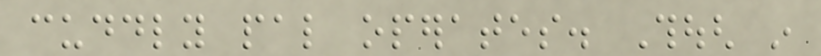cuddly pal operates. Though in
